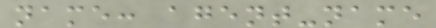name: agent-name
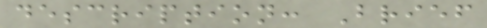description: Brief
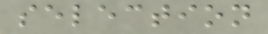selection
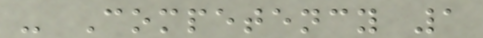- Competency 1
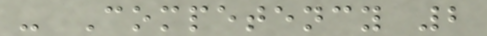- Competency 2
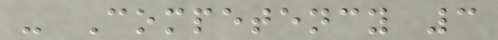- Competency 3
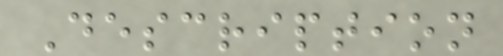Description
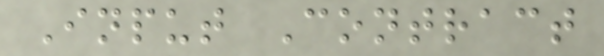Input Contract
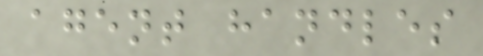agent handles
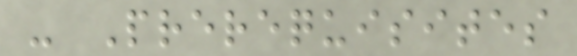- Prerequisites
